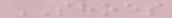SHOES
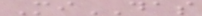MiDAS
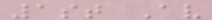1st Av
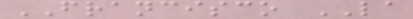FRANCISCO LA
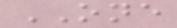ONE
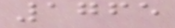1765
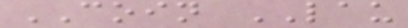COIN LAU
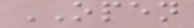OPEN
